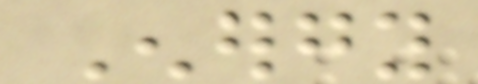Energy
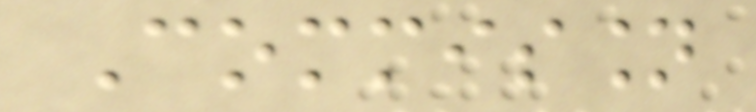Commission
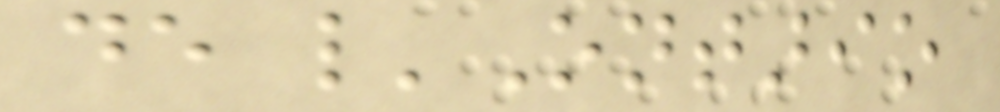de l'Ontario
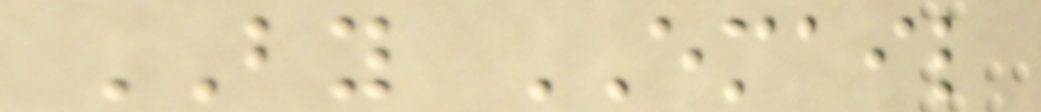BY EMAIL
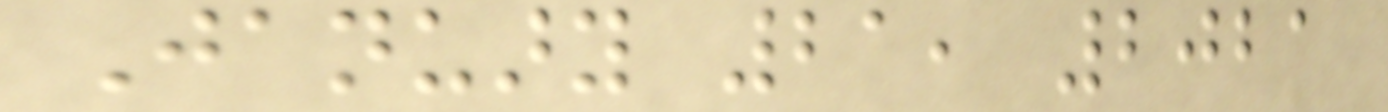January 21, 2021
